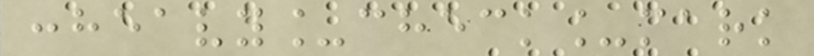:heavy_check_mark
